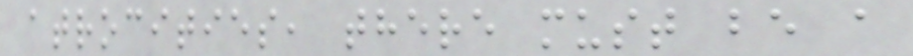atrocities, there must be a
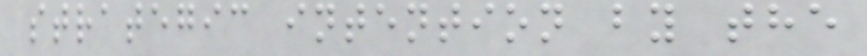strategic intention by the
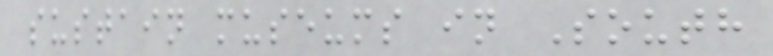sustain museums in South
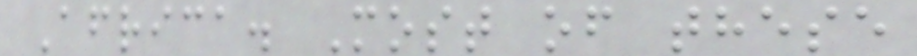Africa. Most of these
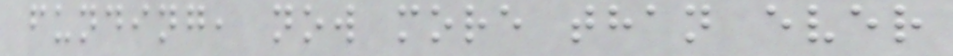funding, now more than ever
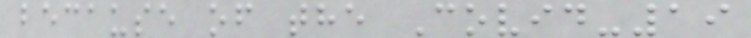because of the Covid-19
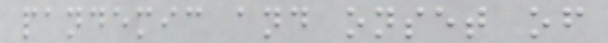pandemic and onset of
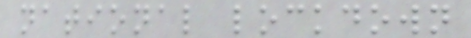national lockdown
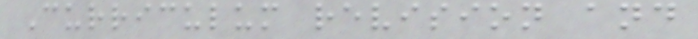Curriculum revision and
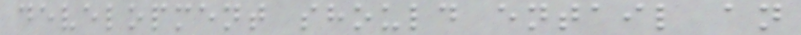development should entail an
